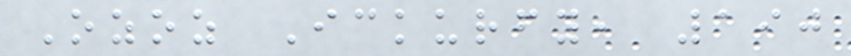Ozoz Ickurfy, 190
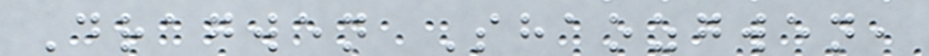Dragwen Shaozgwen,
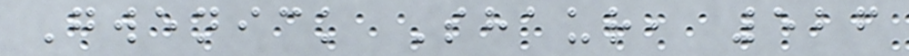Gwenick Shaur, 526
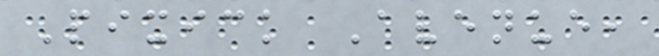Pixick Avenue,
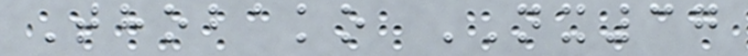Thobako NX37
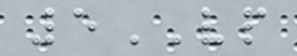5VP
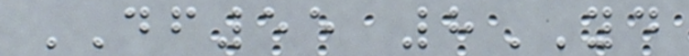DF55 8YD
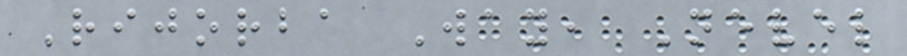Rijorba Way, Nevel
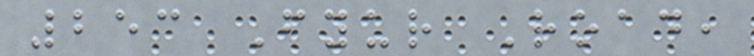253 Fyur Road,
